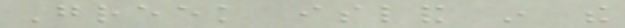Greek island in the
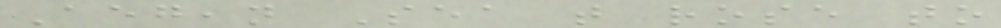Aegean Sea that rose to
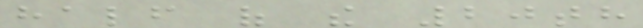half of the 20th
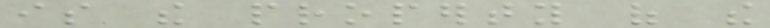is the property of the
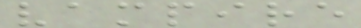vampire
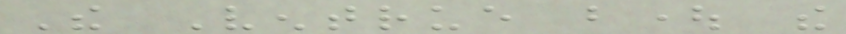The Ventrue bought the
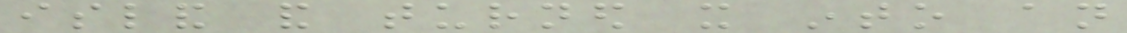island and turned it into an
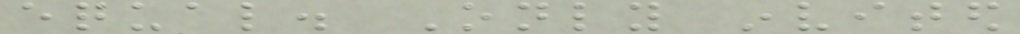equal. Only invited
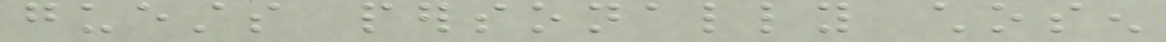guests personally chosen
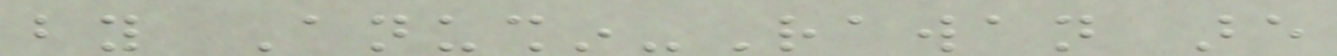by Anushin-Rawan are
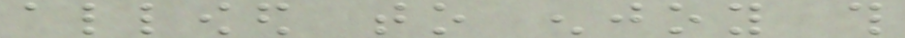allowed to enjoy this
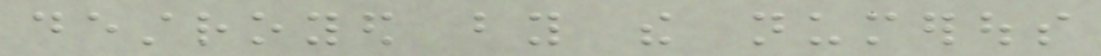destroyed by the numerous
